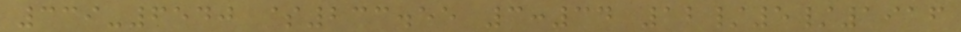339-6540 $233.55 3:34 12/5/1916
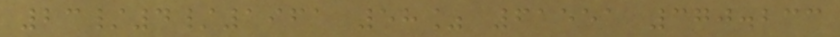23/4/1961 58% 61551 370.233
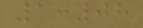1:08
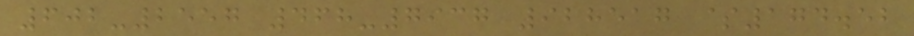602-2557 468-7937 928517 $174.52
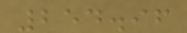254.96
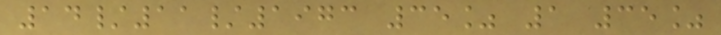14/11/1973 35% 1 35%
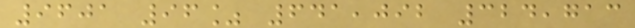9601 96% 641,092 324,713
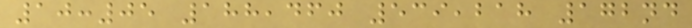10:05 188,460 539,218 172nd
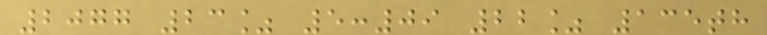2077 23% 5:09 22% 135th
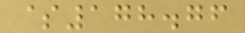$178.76
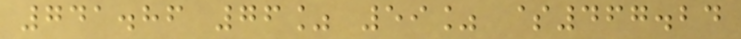741.86 76% 59% $467.24
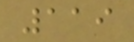119
